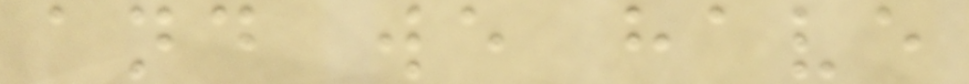and we have
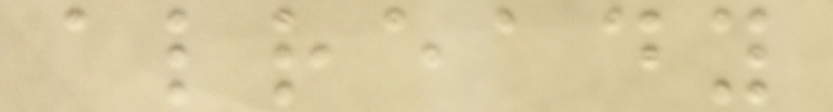already
